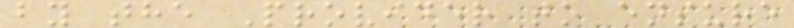by the Provider to ensure
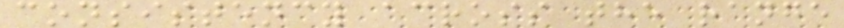consistency across the range
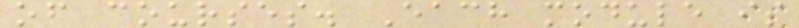of courses. Each module is
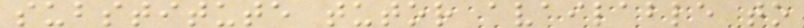substitute tutor available to
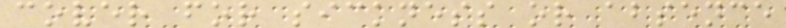cover for sickness or absence
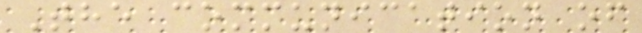The communication of
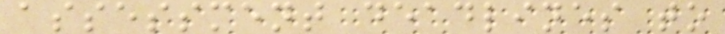assessment deadlines to
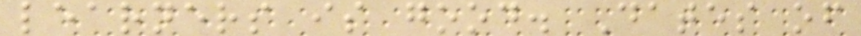learners is good. Dates of
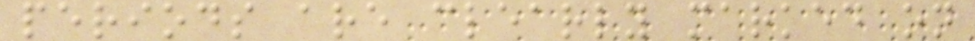periods are clearly marked on
